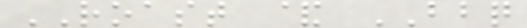ROAST & BBQ
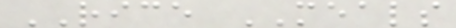RICE MEALS
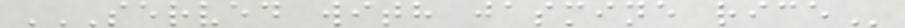SERVED WITH JASMINE RICE
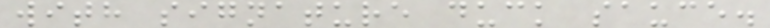with signature duck sauce.
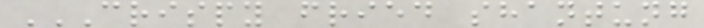CRISPY FRIED SHANTUNG
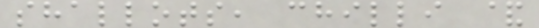shallots, chilli &
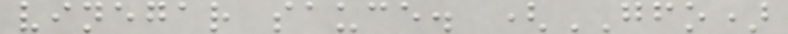vinegar sauce. (GFO)
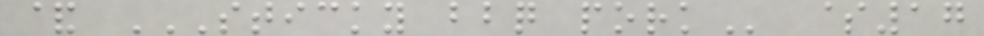& STICKY BBQ PORK $17
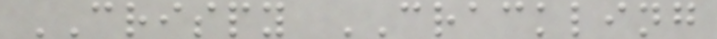CRISPY CRACKLING
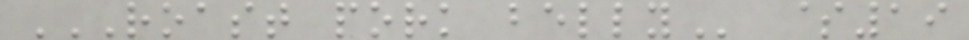ROAST PORK BELLY $19
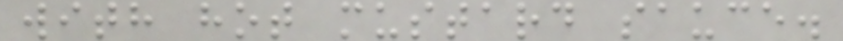with hot mustard sauce.
